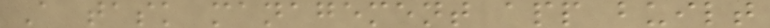A task management app built
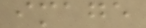image
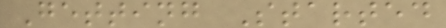Getting Started
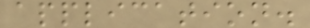application.
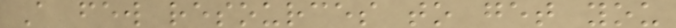A few resources to get you
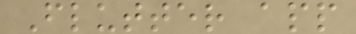Flutter app
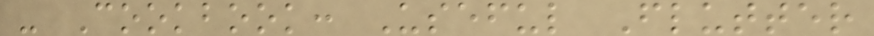- Cookbook: Useful Flutter
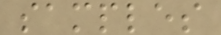samples
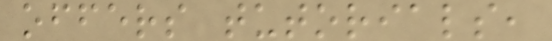offers tutorials,
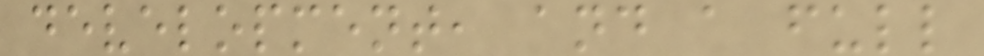development, and a full
